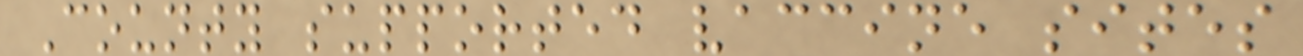County supported vaccine sites
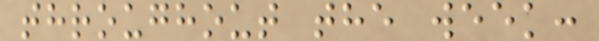throughout the week:
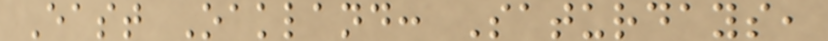East Oakland: Saturdays,
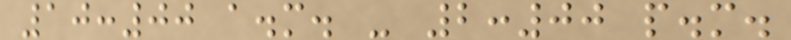10:00 a.m. - 2:00 p.m.
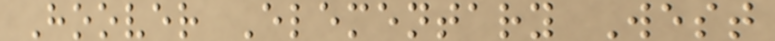Hoover Elementary West
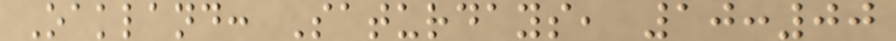Oakland: Saturdays, 10:00
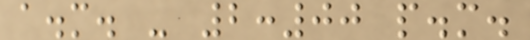a.m. - 2:00 p.m.
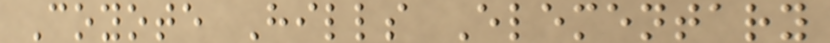Coyote Hills Elementary
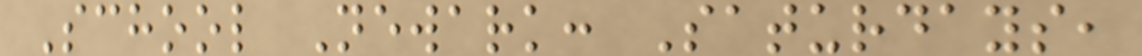School Newark: Saturdays,
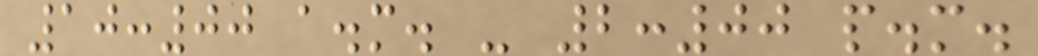10:00 a.m. - 2:00 p.m.
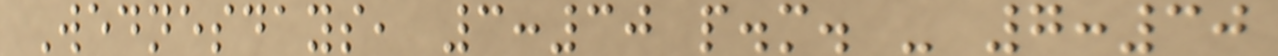Wednesdays, 3:30 p.m. - 7:30
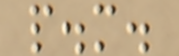p.m.
